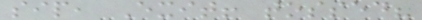sip, Exit! tossed?
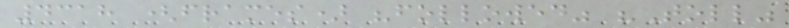4318 (frames) "followed" "Toll"
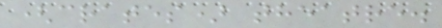(crates) theatre.
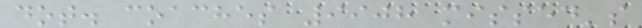dot. coaches 9908 missed's
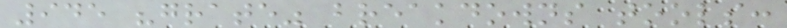945 "grate" breakdowns tools:
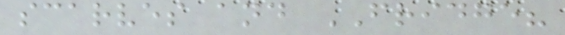scarves and FRIDGE?
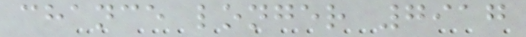chance longer 7917
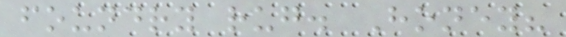foundry rug. Honey?
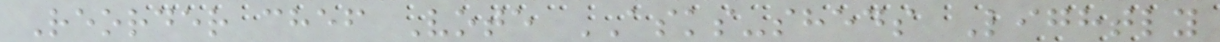Reorder chef Vote ASKS-sheds Lightly
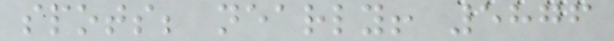spots; nearly! 5876
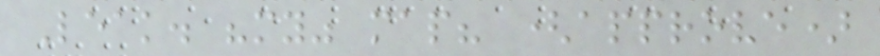Leak. "my" map? (approve)
